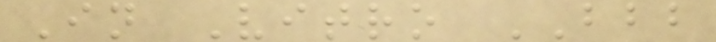In Vitro BBB
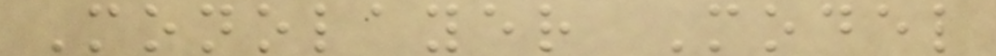Monolayer Model
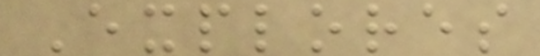Explores
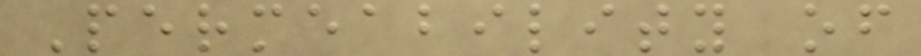Permeability of
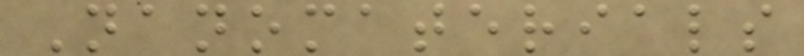Nanomaterials
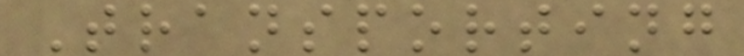Transporting
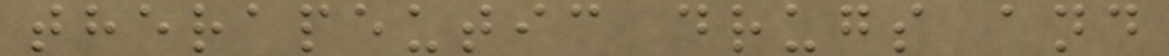therapeutic drugs and
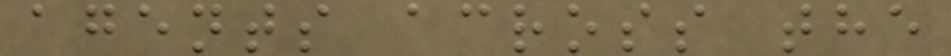agents across the
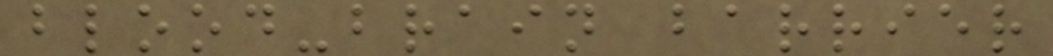blood-brain barrier
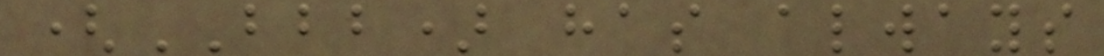(BBB) has always
